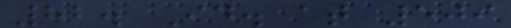82. Id. at 509
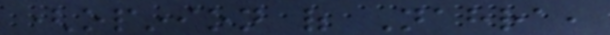(opinion of Nahra,
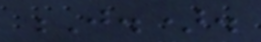J.).
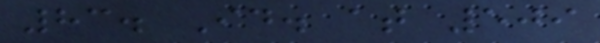83. Id. at 509
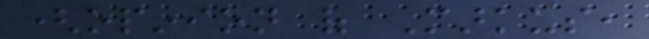(opinion of Markus,
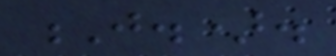J.).
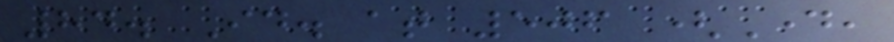84. Id. at 506 (Day,
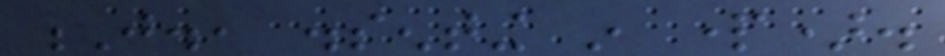J., dissenting in part).
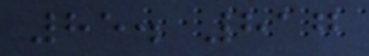85. 817
